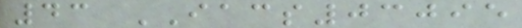43 IACS03095
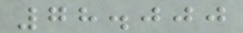78.000
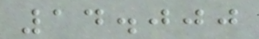14.000
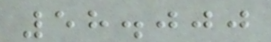58.000
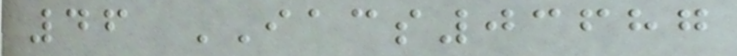46 IACS03687
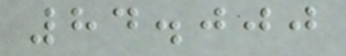84.000
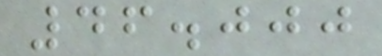46.000
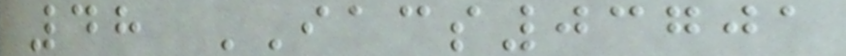48 IACS03701
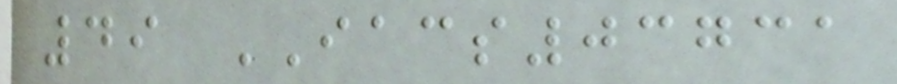49 IACS03731
